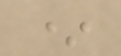*
